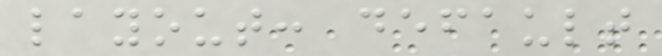layout: default
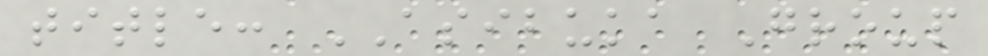title: ASIBUKA Group
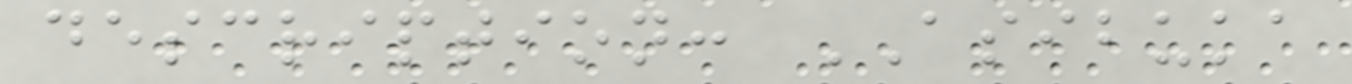description: ASIBUKA
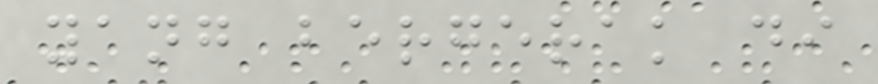yang bergerak di
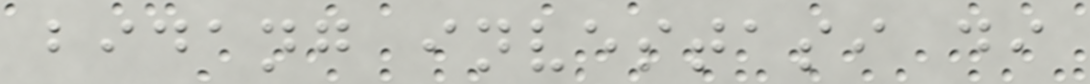bidang investasi di
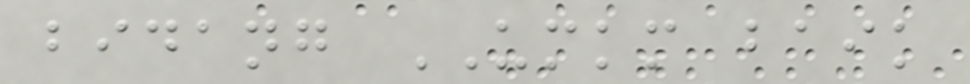bidang UMKM baik
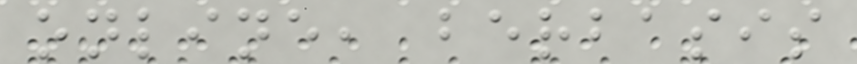online, berbasis
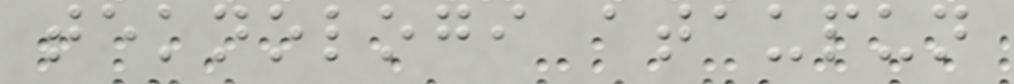teknologi ataupun
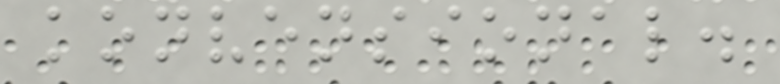konvensional.
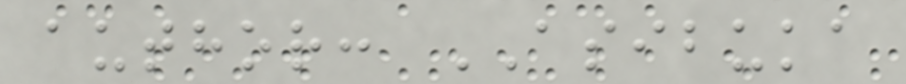author: ASIBUKA
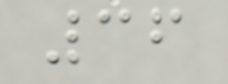36
